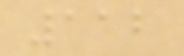112
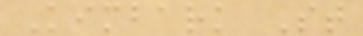Kimbark St
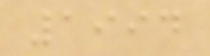1994
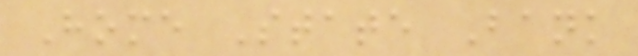Home State Bank
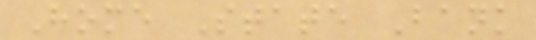Home State Bank
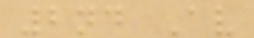2nd Av
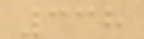338
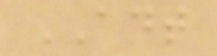ADT
